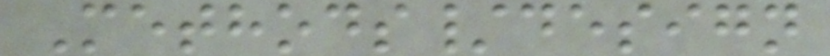Methods/design
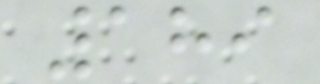189
